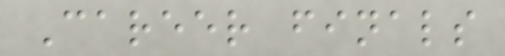Career finals
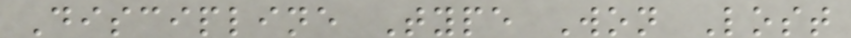Discipline Type Won Lost
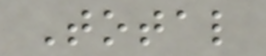Total
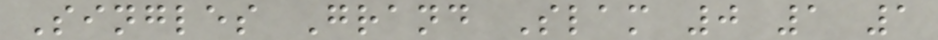Singles Grand Slam 0 1 1
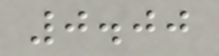0.00
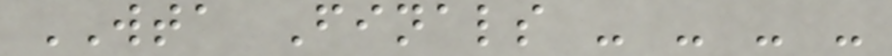WTA Finals - - - -
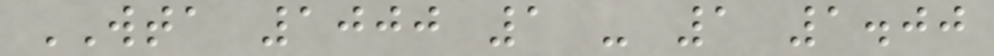WTA 1000 1 - 1 1.00
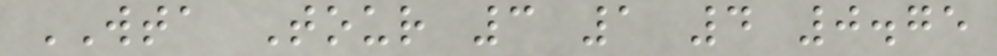WTA Tour 3 1 4 0.75
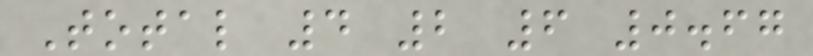Total 4 2 6 0.67
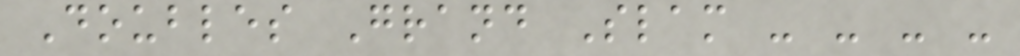Doubles Grand Slam - - - -
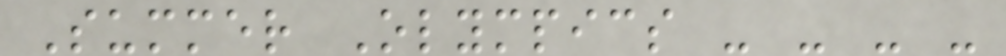Summer Olympics - - - -
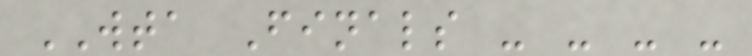WTA Finals - - - -
